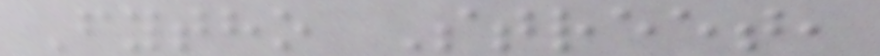Fytho Street,
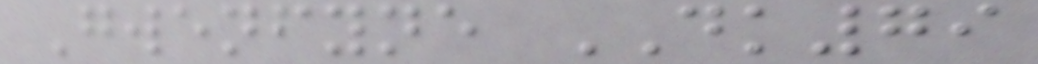Gwenfyne DK79
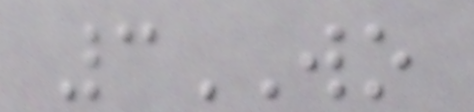3WO
